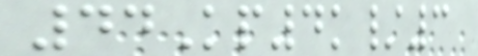44Kp4k/3
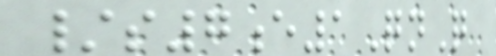/s7e1QnQ
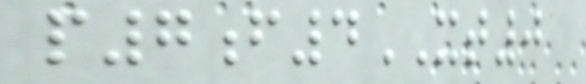p7f4XT0
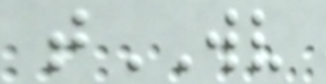tWV
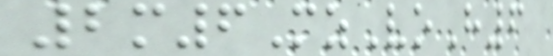2m6MzVoH6
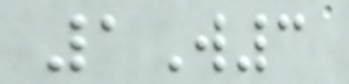1W3
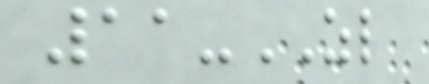11-ZL
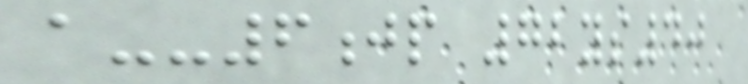a--6jp 72ys40
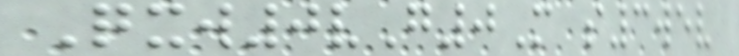Qxw0vG0M s3wev
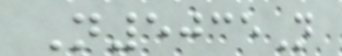N5035N
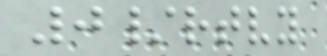0/rtvy
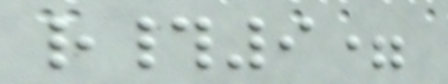r#9=
